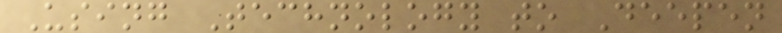Using Technology to Deepen
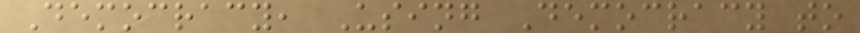Democracy, Using Democracy to
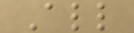All
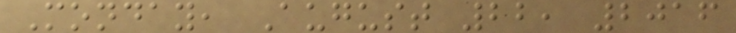Monday, August 22, 2016
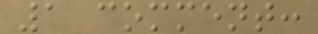1 comment:
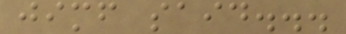jimf said...
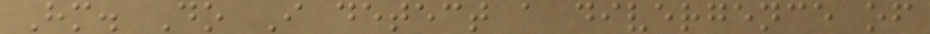Hm. Do I detect a divergence of
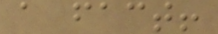a fact!
